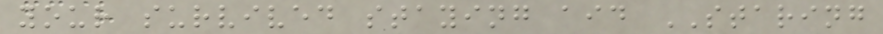your survived staying aid STARING
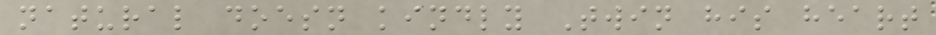natural doesn kindly Twin his heart
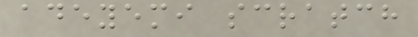adeyemi scratch
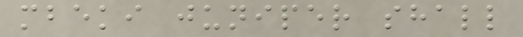mbeki juniper shall
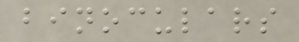binoculars
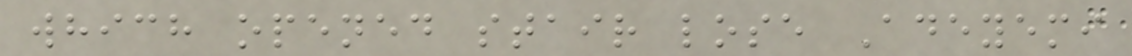which opened stair lose Adeyemi
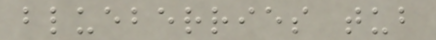blueberries tub
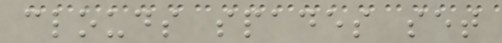clouds spades set
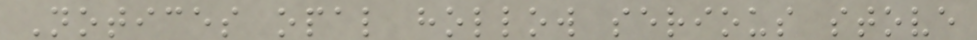Notices opal hollow serious stove
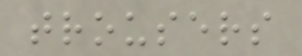trousers
